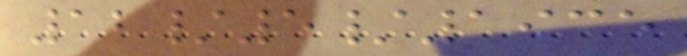12/5/1935
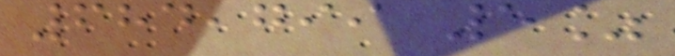684,799 5%
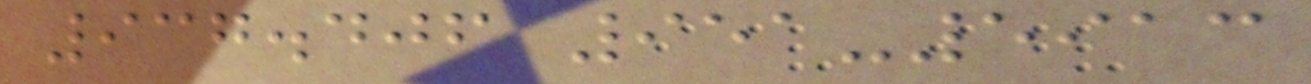937.406 951-5913
